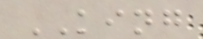KING
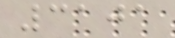3101
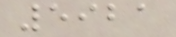5921
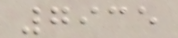7935
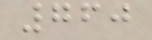760
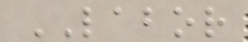LABOR
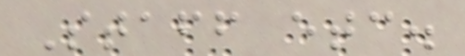Staff etc.
